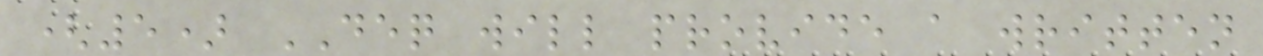(5) DEQ will provide a written
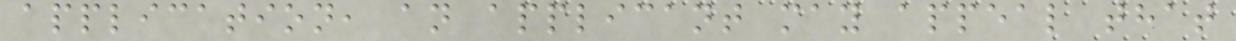application, an applicant may appeal that
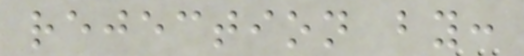rejection by:
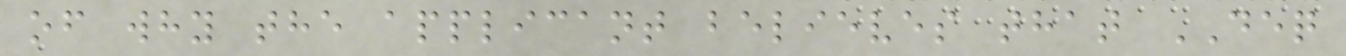of why the applicant believes that DEQ
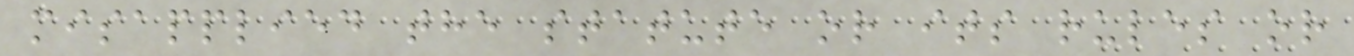misapplied the statute or its rules or
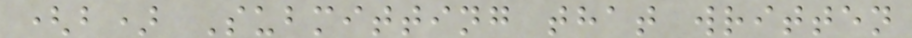(b) Submitting that written
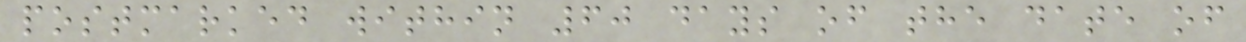postmarked within 60 days of the date of
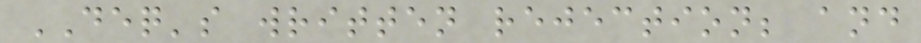DEQ's written rejection; and
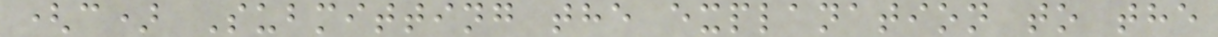(c) Submitting the explanation to the
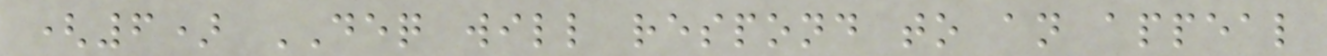(6) DEQ will respond to an appeal
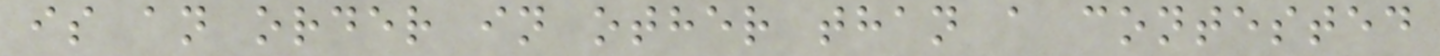is an order in other than a contested
